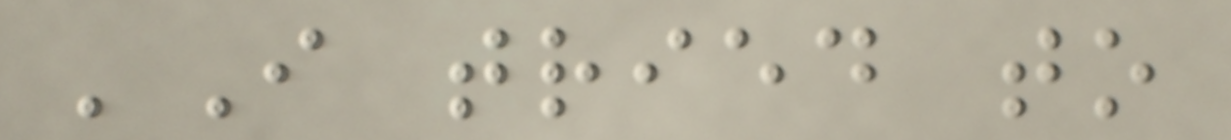'I tried to
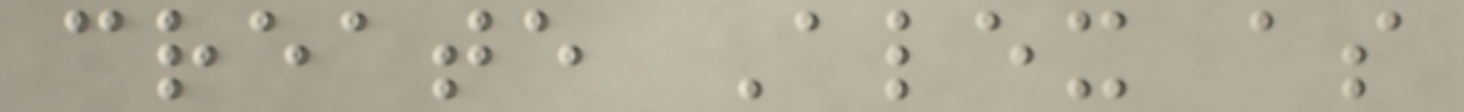create Alex as
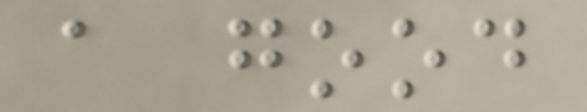a good
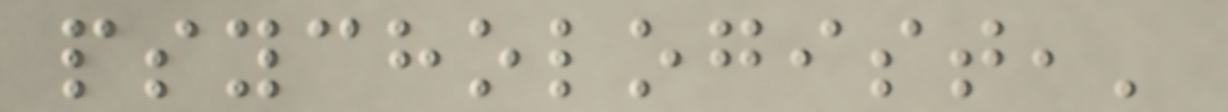psychologist,'
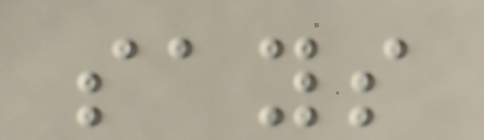says
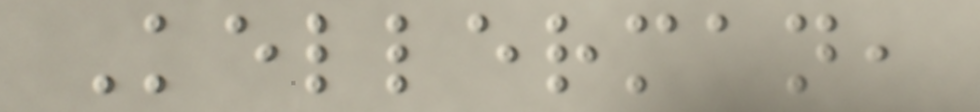Kellerman,
